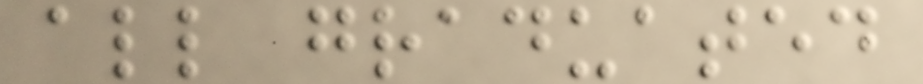all graduated
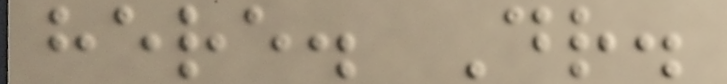here. Dr.
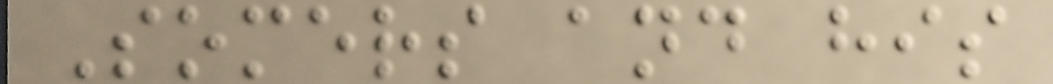Somers and his
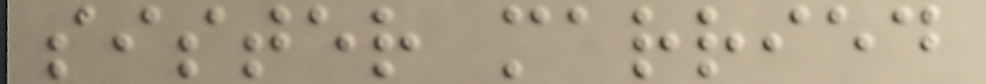sister married
